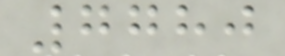7780
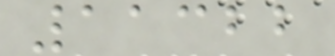11322
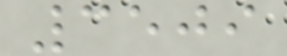3509
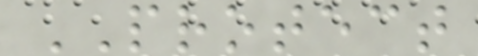PROTECT
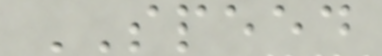SPEED
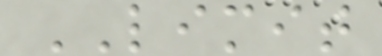LIMIT
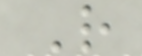R
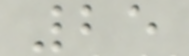25
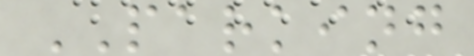PARKING
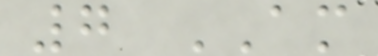7 AM
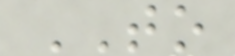TO
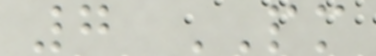7 PM
